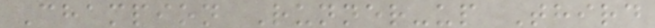Champion Runner-up Third
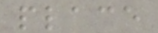place
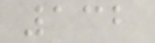132
